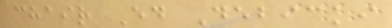chair Ed Debicki
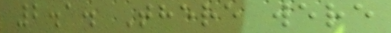2.1. There were
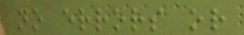no errors or
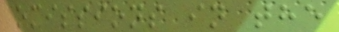omissions in the
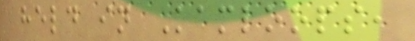held in Kamloops,
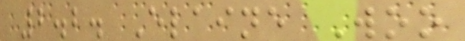2.2. Elaine Woo
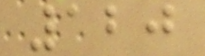120
